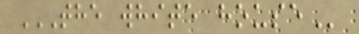THE WHITE HOUSE
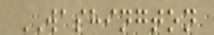WASHINGTON
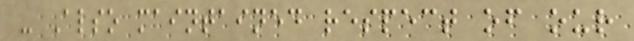- Also maintained respect of our
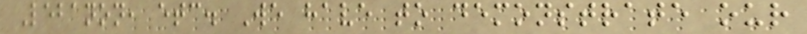Lebanon, etc. We have to demonstrate our
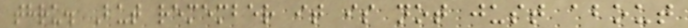thru. But remember it is not just about
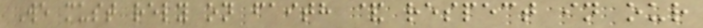We must rely on faith & respect in our
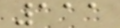111
